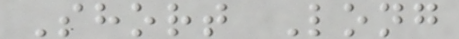Short Long
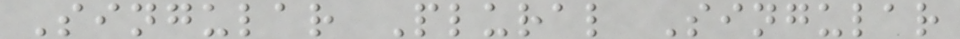Singular Plural Singular
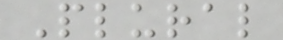Plural
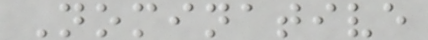Nominative
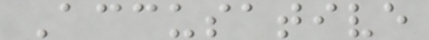Accusative
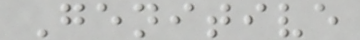Genitive
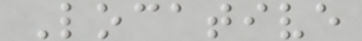Locative
